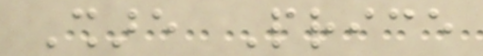Share Price
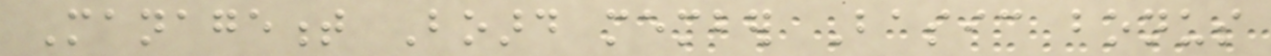Management Board member Basic bonus
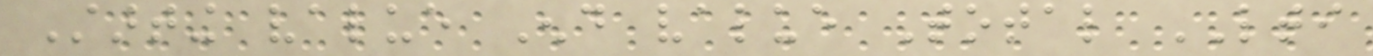Starting value End value Total LTI
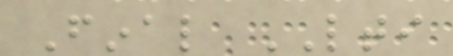Final LTI
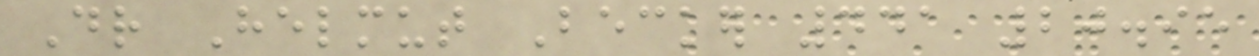Dr Helmut Becker 441 20.95
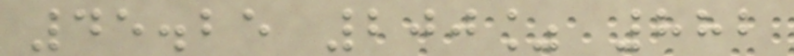45.25 200% 882
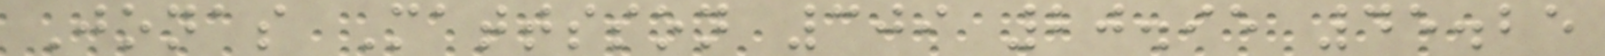Jonas Mattsson 309 20.95 45.25
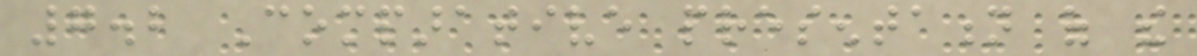7.2 Comparative presentation of the
